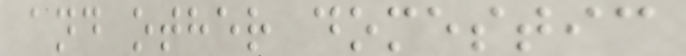and other domestic
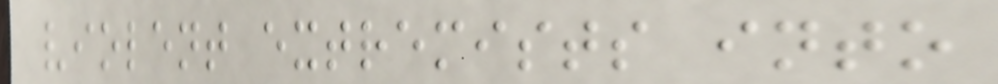violent extremists into
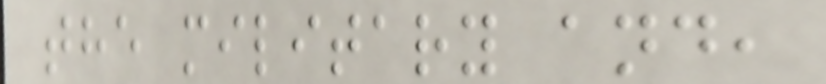the military and,
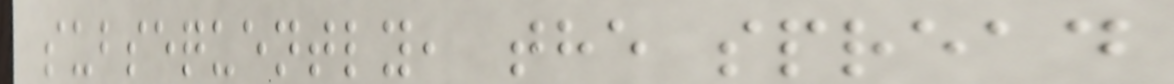subsequently, the spread
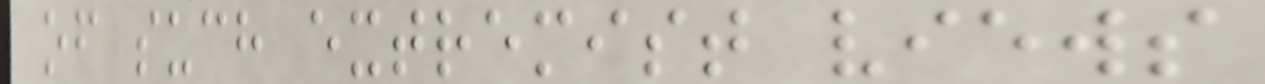of such extremist views
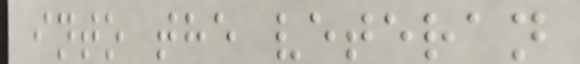into the veteran
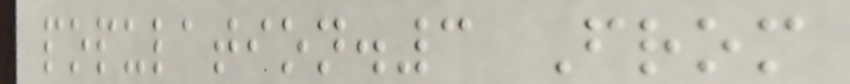population.3 From
